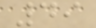49
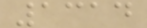1314
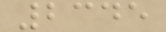2345
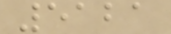5121
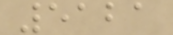5121
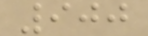900
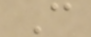C
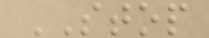STOP
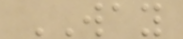WAY
